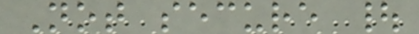Not secure |
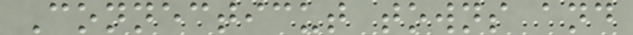Connecticut towns and
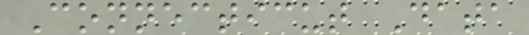Connecticut Data
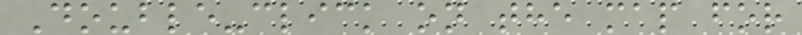Double-click on the map for
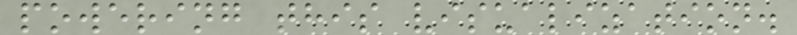powering this visualization.
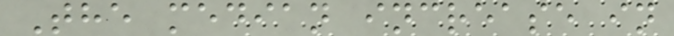The median increase in
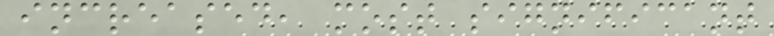increased, most significant
